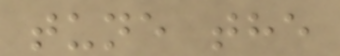tune the
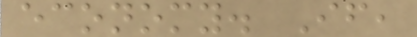economy. If,
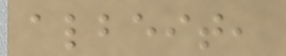albeit,
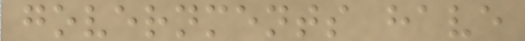governments have
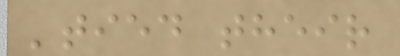'tied their
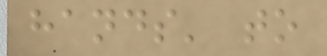hands' to
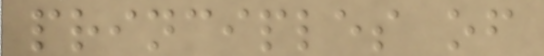principles of
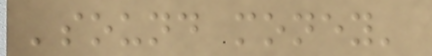'sound money'
